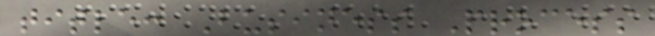title: Business Process
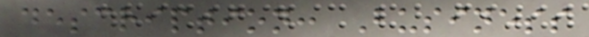description: Business
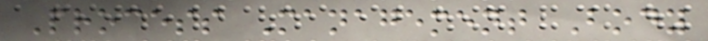Process Management Body
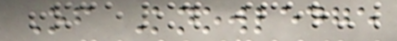Of Knowledge
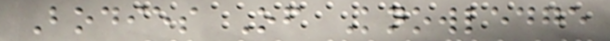Bodies Of Knowledge
